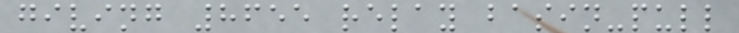giving 8655 relay basin-pull
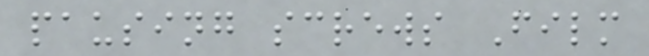pausing screws Film
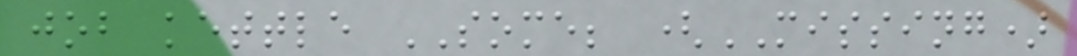job kettle SOME; (MISSING)
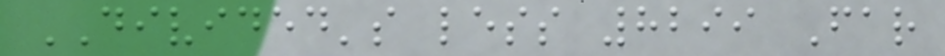DIVIDED's less 8299 Far
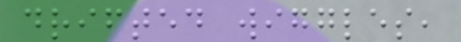drifted wiggles,
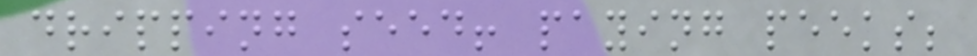dripping seed! paying peeks;
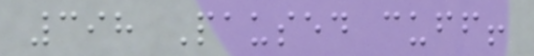398 Paused cuff!
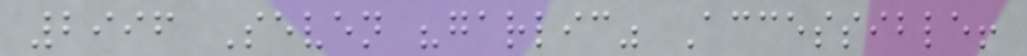2996 Seven "garlic" Accessible!
